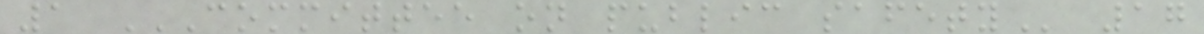1 COMMITTEE ON PUBLIC SAFETY 17
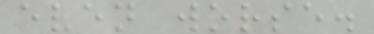even worse.
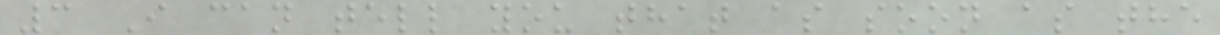3 I can tell you that as soon as the
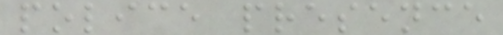police presence
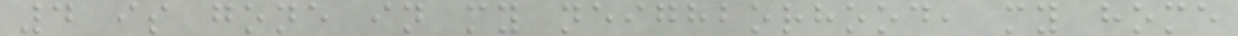4 is gone in my neighborhood, my home
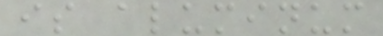is aluminum
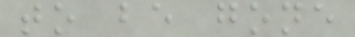to be gone
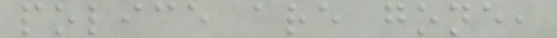police are gone,
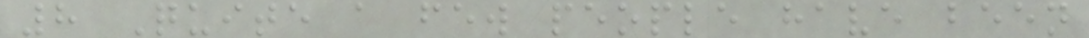8 Quite a few people have been
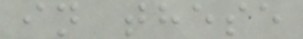in these
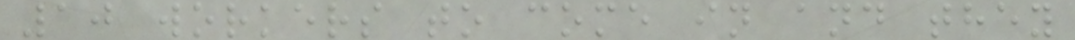10 workers to come in and they
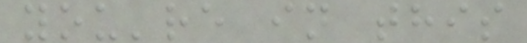you're in this
